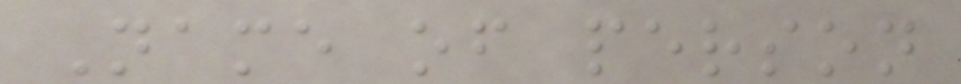Name of person
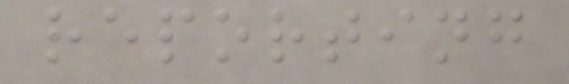reporting
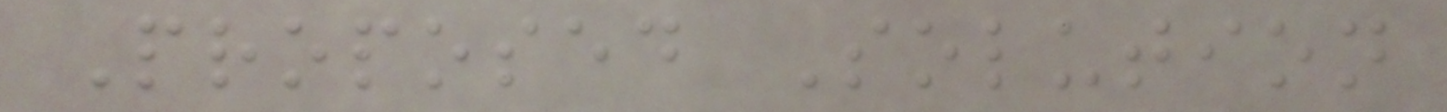Proposed Solution
